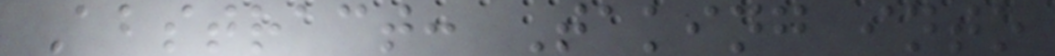Abstract: Taking into
